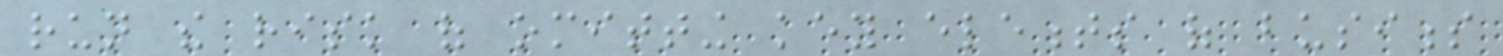run the risk of omitting key elements of business
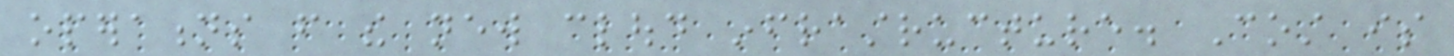operations from the new cloud infrastructure. Cost is
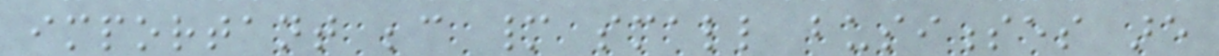important because many small businesses are
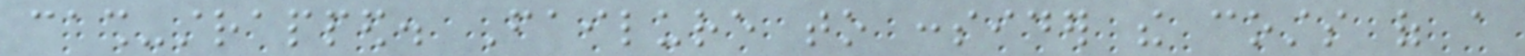cash-strapped. Failure to consider the costs of a
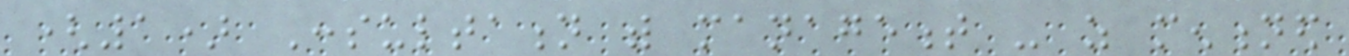(1) Consultation with management - as mentioned
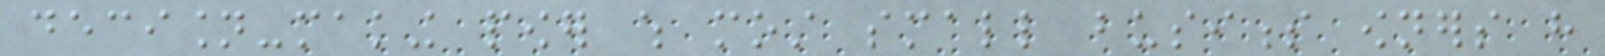decision-making power which most small business owners have
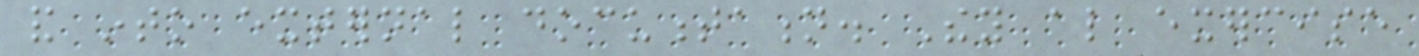and into external documentation. They also exercise
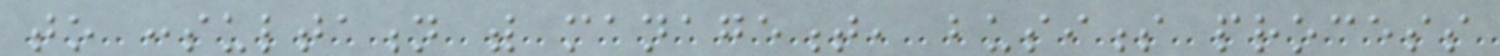to consultation with management, business process
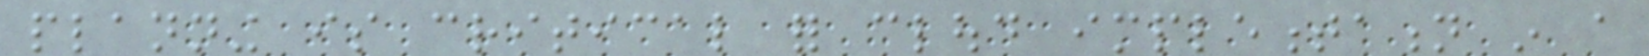planning is critical for cloud implementation in a
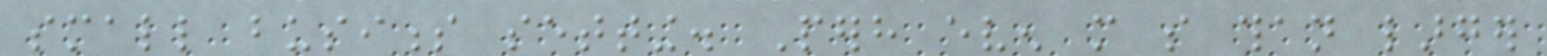small business setting. Perhaps even more so than larger
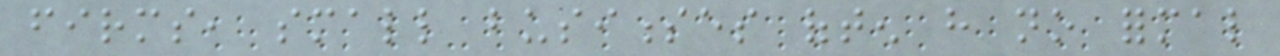firms, small businesses often have no formal
